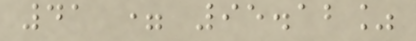41 = 95.12%
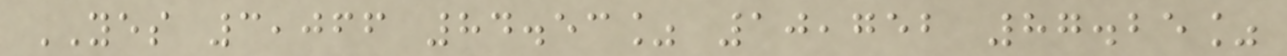YES 3,066 84.53% 10,752 87.25%
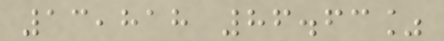13,818 86.63%
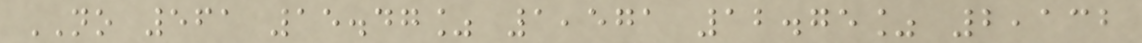NO 561 15.47% 1,571 12.75% 2,132
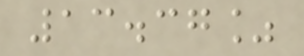13.37%
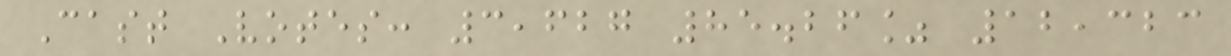Cast Votes: 3,627 85.26% 12,323
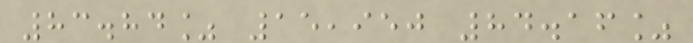83.84% 15,950 84.16%
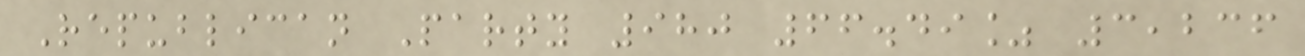Republican Party 980 66.49% 3,236
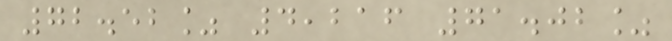72.52% 4,216 71.02%
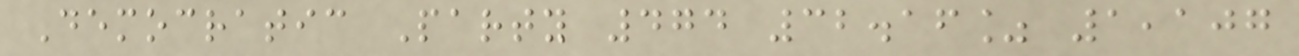Democratic Party 474 32.16% 1,107
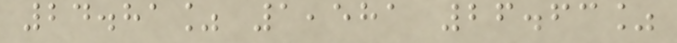24.81% 1,581 26.63%
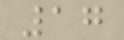17
